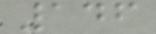146
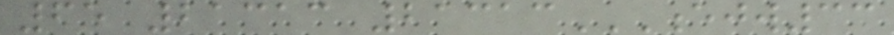65 21313 21313EJW33
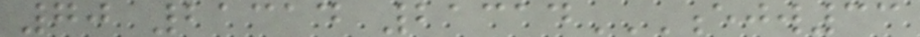70 21314 21314EJW33
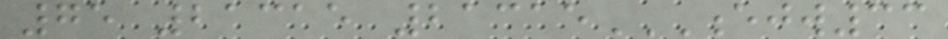75 21315 21315EJW33
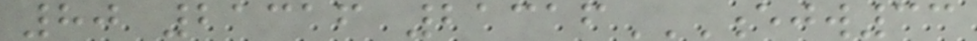80 21316 21316EJW33
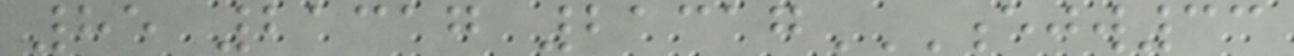85 21317 21317EJW33
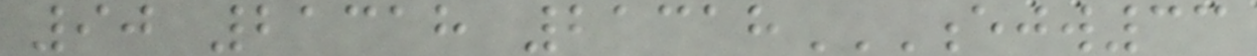90 21318 21318EJW33
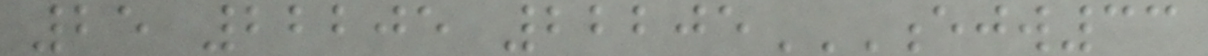25 22205 22205EJW33
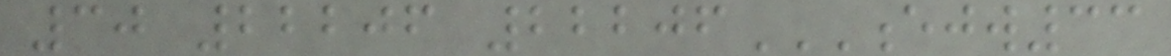30 22206 22206EJW33
